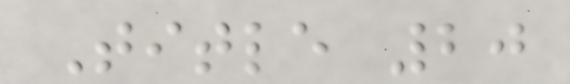Title 20
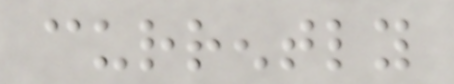currently
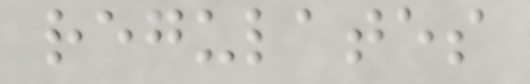regulates
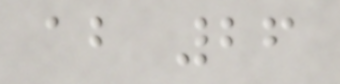about 26
